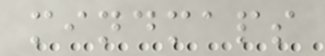mindmaps
